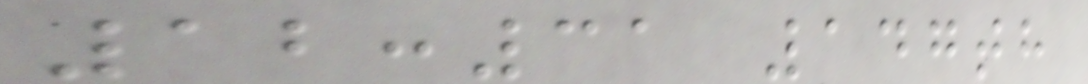12:31 147th
